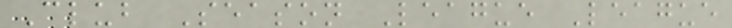Club Season League League
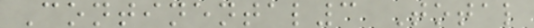Continental3 Total
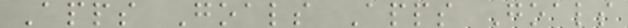Apps Goals Apps Goals
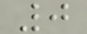0
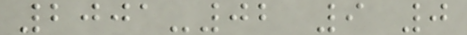2001-02 9 0
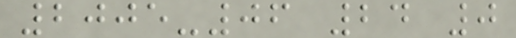2005-06 24 0
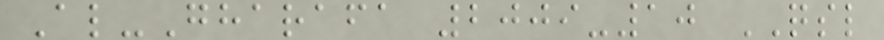Al-Gharafa 2009-10 QSL
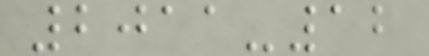2011-12
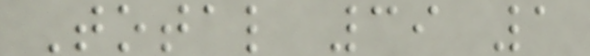Total 39 1
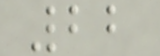22
